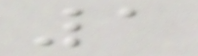1
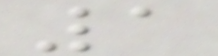1
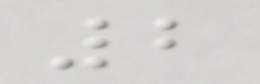2
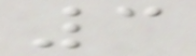3
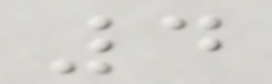4
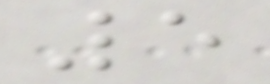5
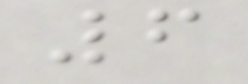6
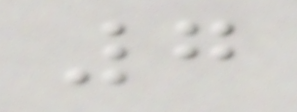7
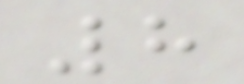8
